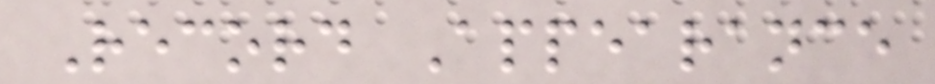Record Appearance
